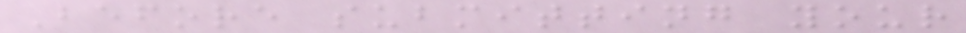Before submitting your
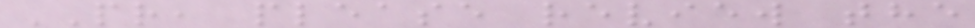PR, please review the
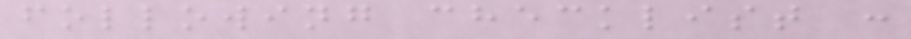following checklist :
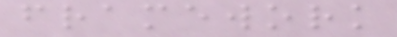framework
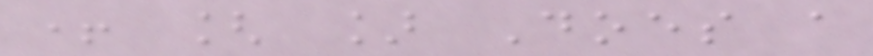+ [ ] Does a
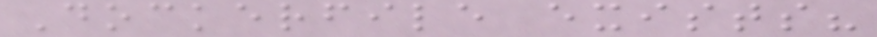Dockerfile exists?
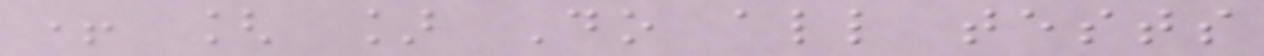+ [ ] Do all tests
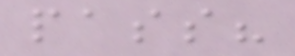pass?
